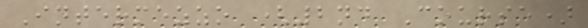Intermezzo (2nd Course)
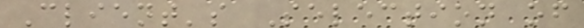Client's Selection of
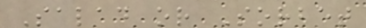Salad or Sorbet
